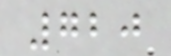720
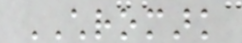CHROMARK
